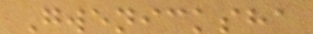Gwenicksha
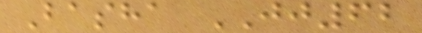Basha JJ62
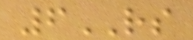6RS
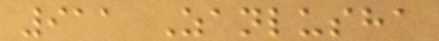911 Zanlusha
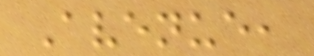Avenue,
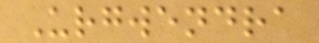Urgwendra
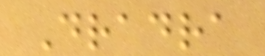Dradra
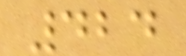424
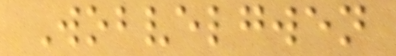Wobvelgwen
